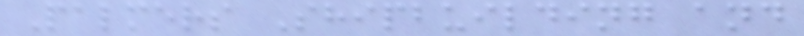Palmers Shipbuilding and
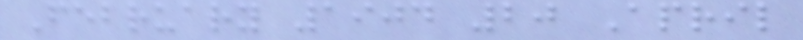February 1904 20 April
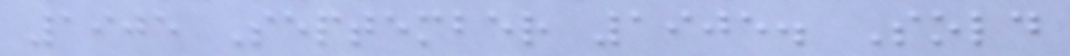1905 September 1905. Sold
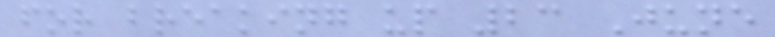for breaking up 23 June
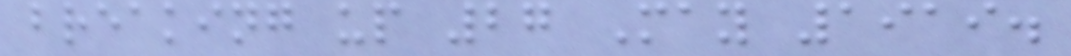breaking up 27 May 1919.
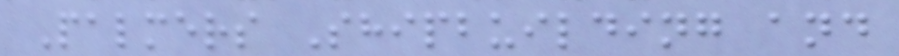Palmers Shipbuilding and
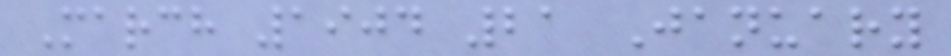March 1904 21 January
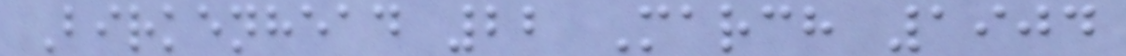Birkenhead 22 March 1904
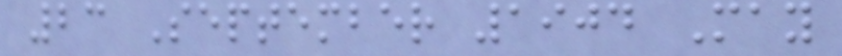23 September 1904 May
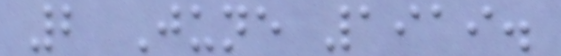2 June 1919.
